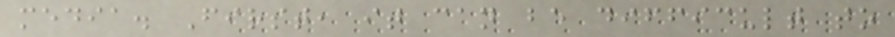media. First, it can be difficult to
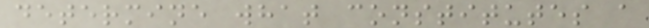determine what constitutes a
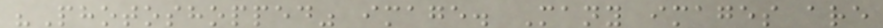"Photoshopped" image. Many images are
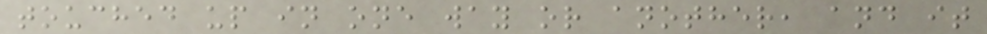touched up in one way or another, and it
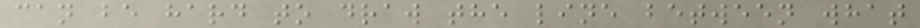can be hard to draw the line between what
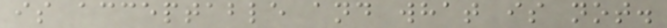is acceptable and what is not.
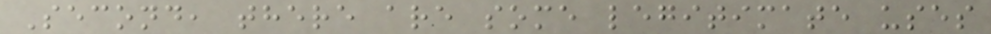Second, there are some legitimate uses
